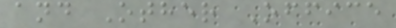and Other Office
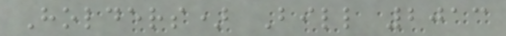Holders) Bill 2013
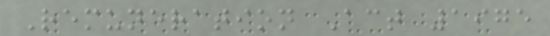Remuneration Act 1975
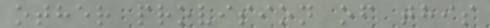other provision of this
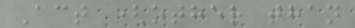Act (other than
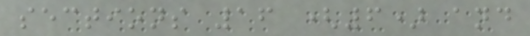sections 16 (6) and
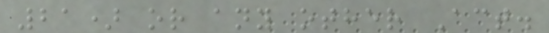21) or any other Act.
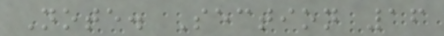Note. Section 16
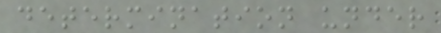determination under
